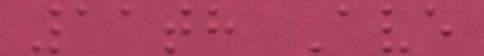11th Ave
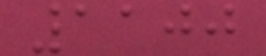1100
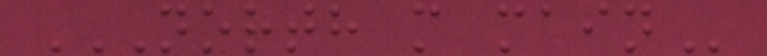NORTH M MAIN
